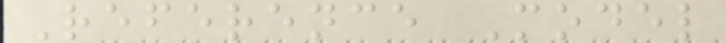Reference Model
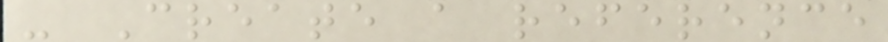- Create a reference
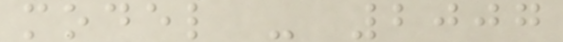model - 2007
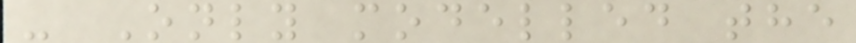- Only modelled the
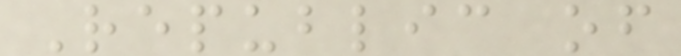Republic of
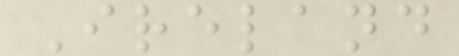Ireland
